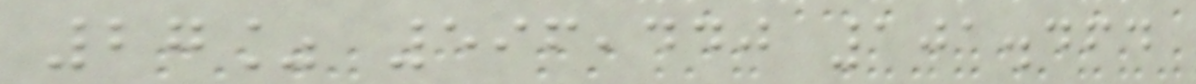27% 596,440 101.464
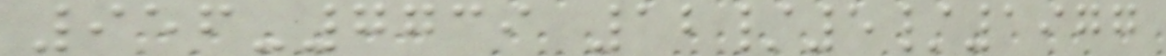956-7739 12/5/1977
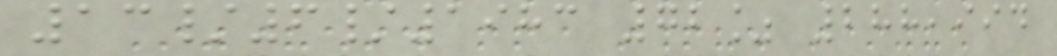13/6/1983 72% 288,994
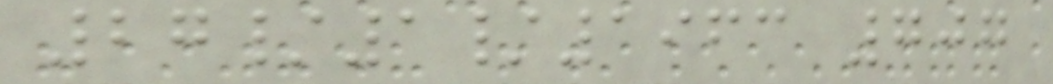27/1/1963 707
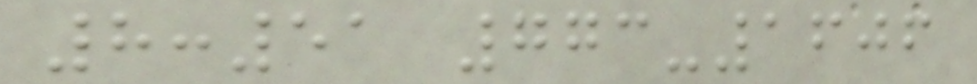8:51 773-1606
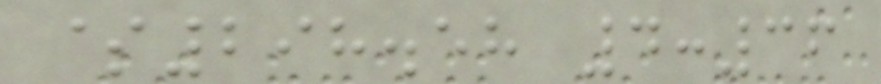$298.58 4:36
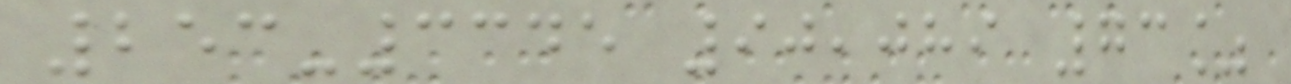253-3345 90,089 73%
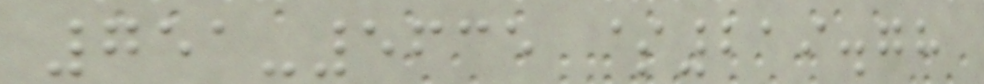751-5635 $219.78
